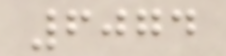6074
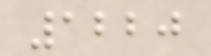1220
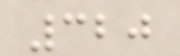320
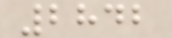2842
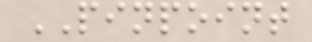PINPOINT
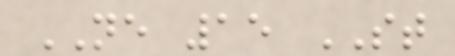NE 15 ST
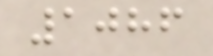1086
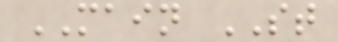MAIN ST
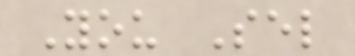You Sel
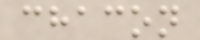chacon
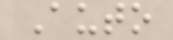Auto
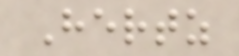Hertz
